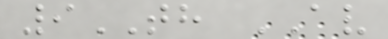9TH AV
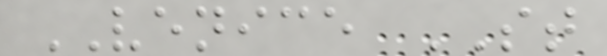VENICE ST
